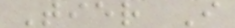Tier I
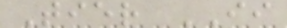Tier II
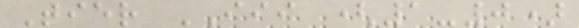Tier III (1-0)
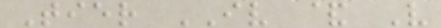Tier IV & V
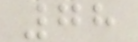78
